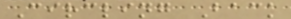Circling Back
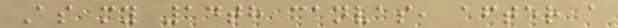As my 14th canvas, after a
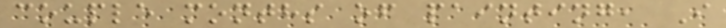couple months of painting, I
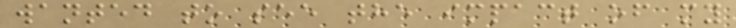wanted to see the impact of my
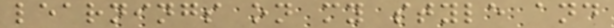learnings on my style and
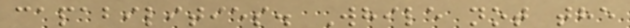capabilities. While not the
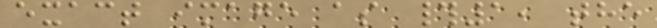exact image as #1, the
